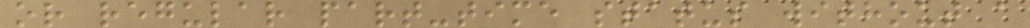or regular part-time status without a
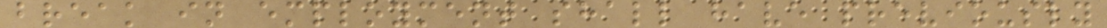break in employment shall have previously
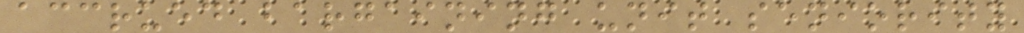accrued bargaining unit seniority
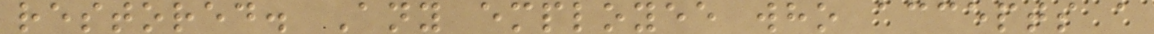restored. Any employee who accepts a
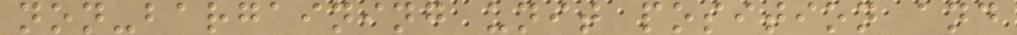non-bargaining unit position and
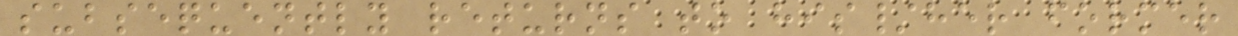subsequently returns to his/her former
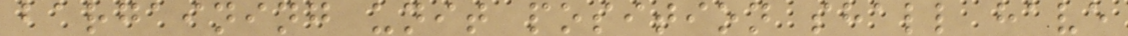bargaining unit position shall have
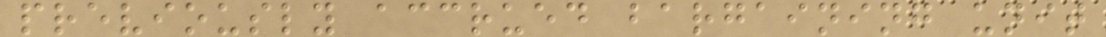previously accrued bargaining unit
